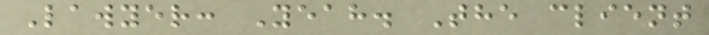Lawyer: Yeah. The client
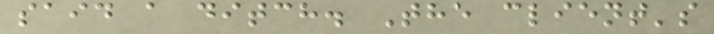said a ditch. The client's
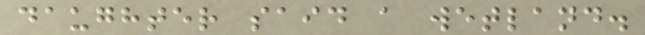daughter said a wetland.
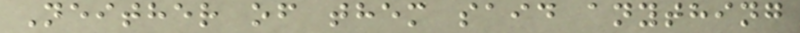Neither of them said anything
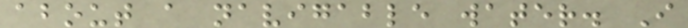about a navigable water. I
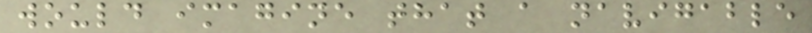would imagine that a navigable
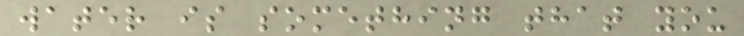water is something that you
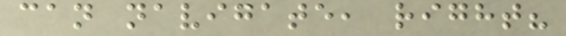can navigate, right?
